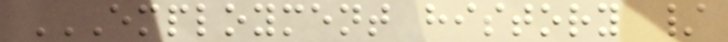EMPLOYMENT HISTORY /
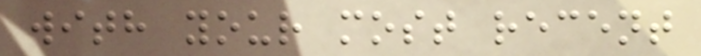with your most recent
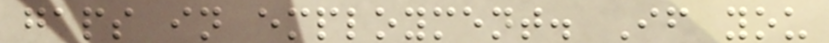gaps in employment. If you
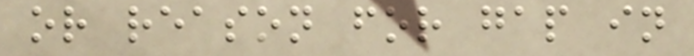or reason for gap in
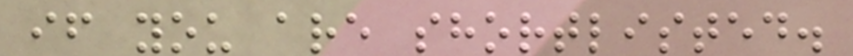if you are shortlisted.
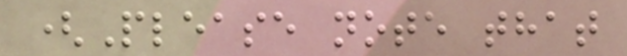(Please note that
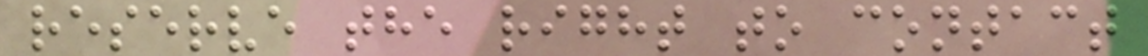reserve the right to contact
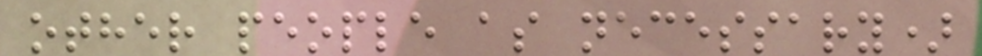other people as necessary)
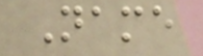Name
